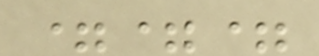===
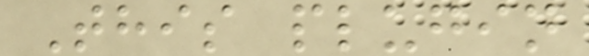This plugin
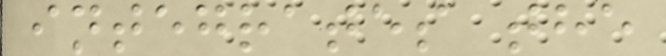integrates the
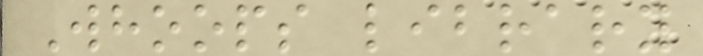Whoops library
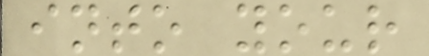into your
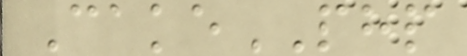CakePHP
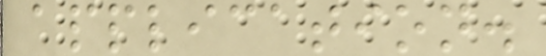application.
